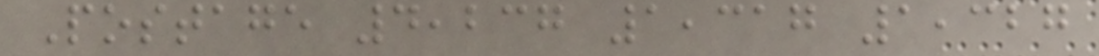Postage 4,237 1,317 1,327
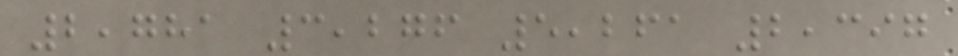2,781 3,276 5,261 2,397
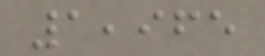1,965
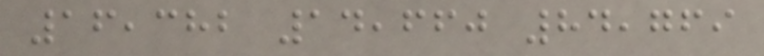16,382 14,660 84,769
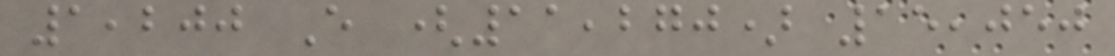1,200 E (11,270) 15,050
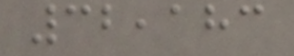32,183
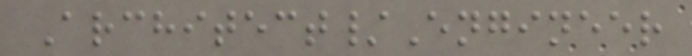Architect/Engineer
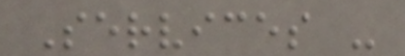Services -
